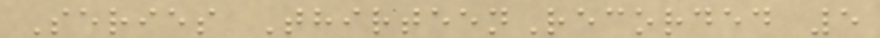Series ThirteenRecorded 5
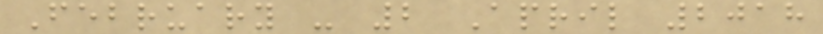February - 2 April 2018
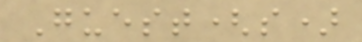Guest(s)
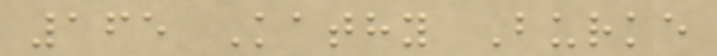165 Kathy Burke
